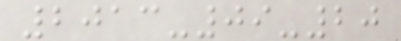2013-09-20
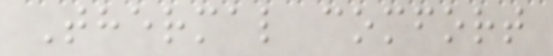Thermal comfort
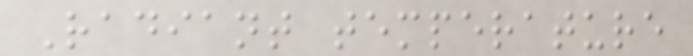Radiant temperature
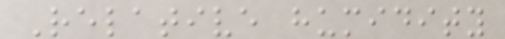Relative humidity
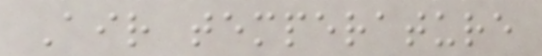Air temperature
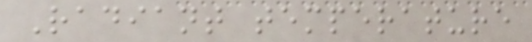Radiant temperature
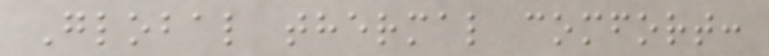Global thermal comfort:
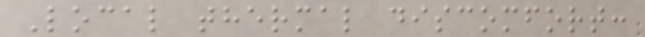Local thermal discomfort:
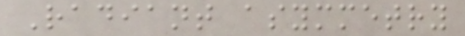Radiant asymmetry
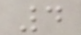4
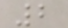2
